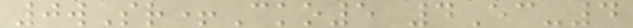0wSr+Cko5 4Ec-4
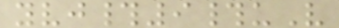yvj#9#uV
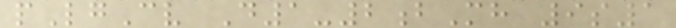pLgCv D1-2bMh 9s1
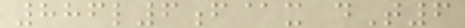886l6f@x dT6
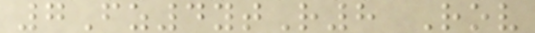7Fz4ytR8 Rov
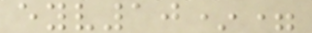eyv10*=
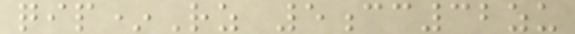qip*Rz 5cc32zu
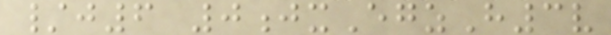/j6 0jxEgzH3v
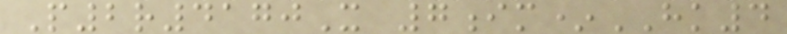P2r4170X 7im*HK4
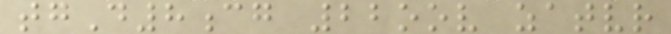tgD8cg 22oov zatvr
